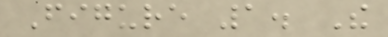Figure 1. The
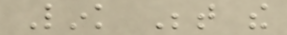Link Between the
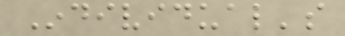Individual's
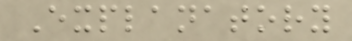Explanatory
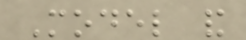Model and
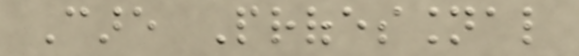Care Professional
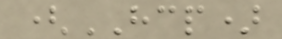(HCP)
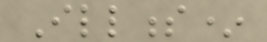Illness*
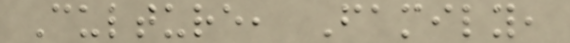Culture, Family,
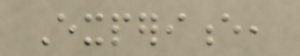Experience,
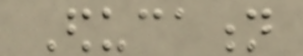Education
